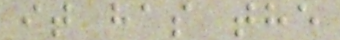it has the
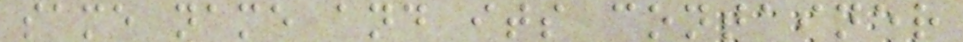same name and its container
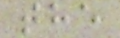the
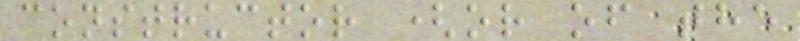constructor (or of the
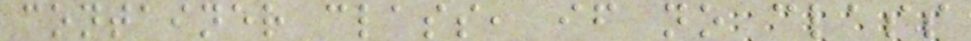container class, if no class
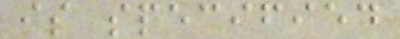is specified
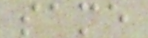same
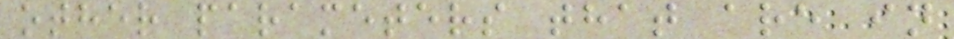other parameters that are in
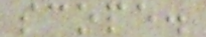scope.
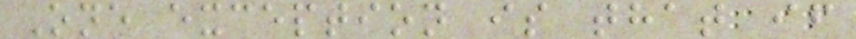One exception is that if
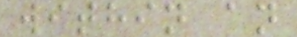within an
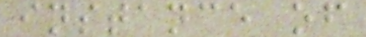instance of
